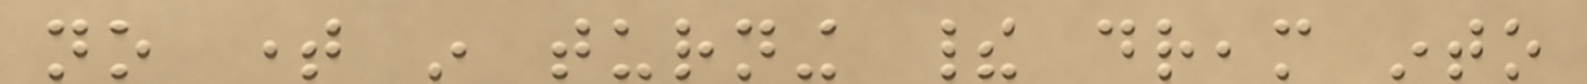no time in turning their dream into
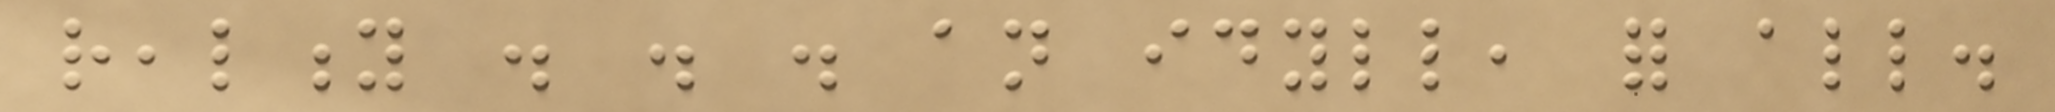reality . . . an idyll, for all.
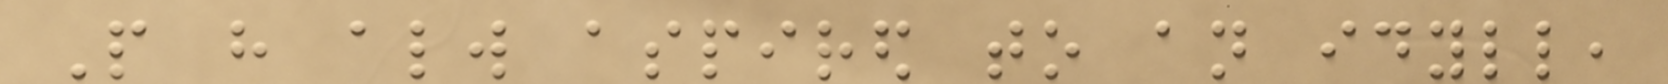People have always aspired to an idyll,
